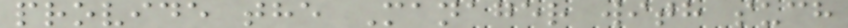provide the Manager with such
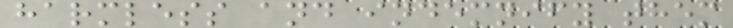harmless and indemnify them
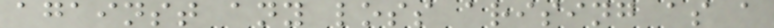against any loss arising as a
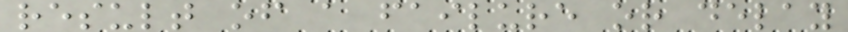result of a failure or delay
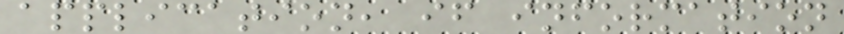application, if information
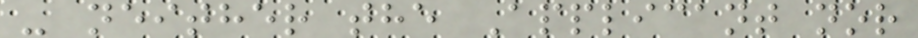- neither the Applicant nor
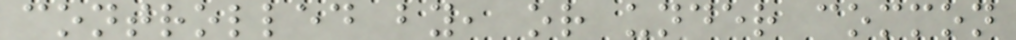controlled by, or under common
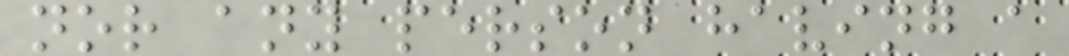nor any person having a
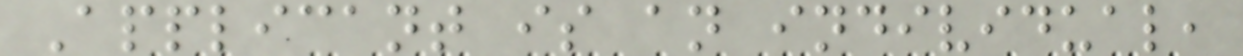Applicant is an individual,
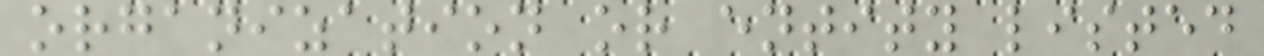organization or entity listed
